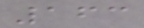163
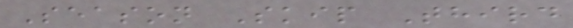Season Skip Third
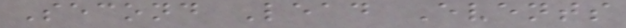Second Lead Events
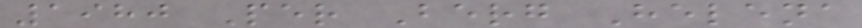1980 Per Berg Helena
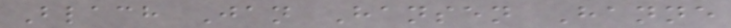Blach Jan Hansen Hanne
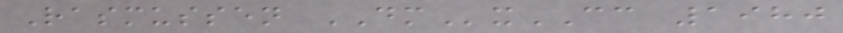Rasmussen DMxCC 1980
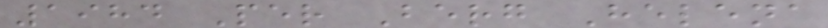1984 Per Berg Helena
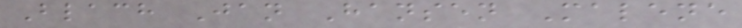Blach Jan Hansen Malene
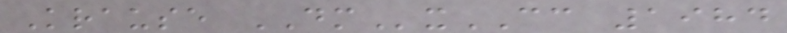Krause DMxCC 1984
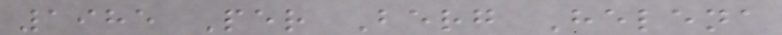1985 Per Berg Helena
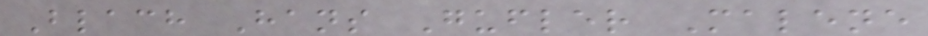Blach Hans Gufler Malene
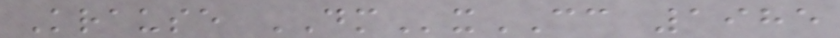Krause DMxCC 1985
